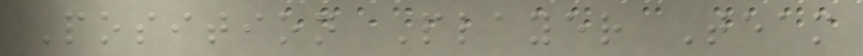Position Player Team
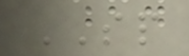SP
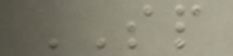SP
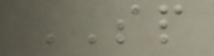SP
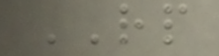RP
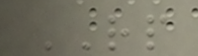RP
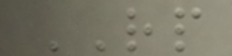RP
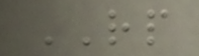RP
